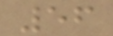56
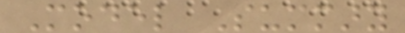Model Summary
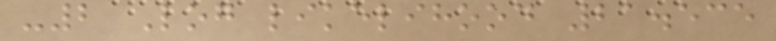-2 Log likelihood 21.535
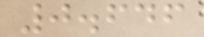0.646
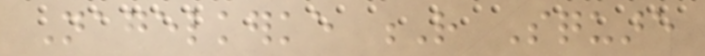Nagelkerke R Square
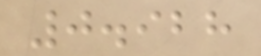0.928
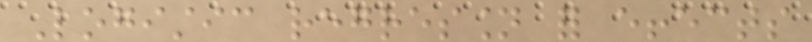Logistic regression for effects
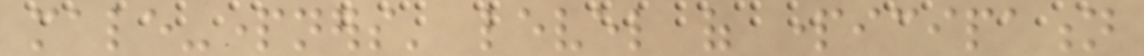male-partners' level of participation
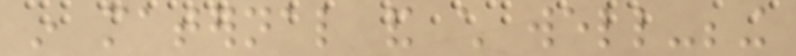in maternal and child well-being
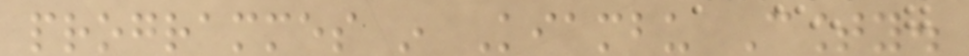programmes in Kiambu County.
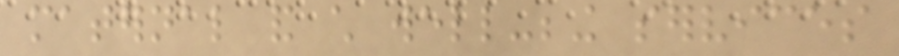maternal and child well-being services
